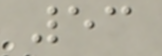53
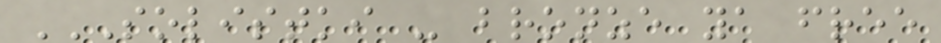SOLISTKI - BRONZE YA FREE
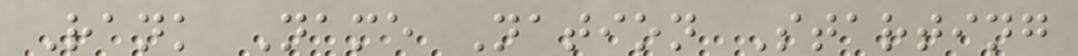Rank Name Nation Starting
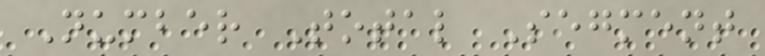Number Total Segment
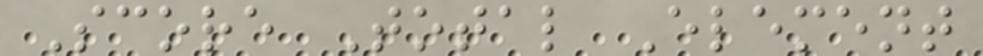Score Total Element
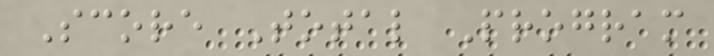Score Total Program
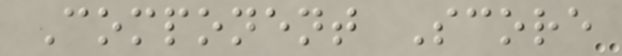Component Score
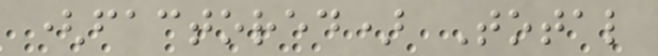(factored) Total
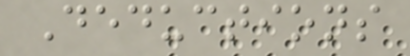Deductions
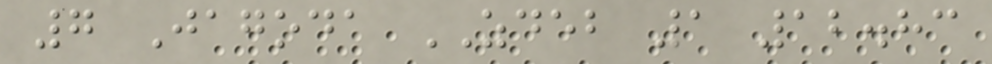7 Jagoda ZDEB 1 12.83
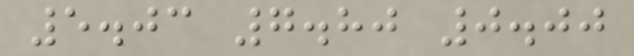5.03 7.80 0.00
